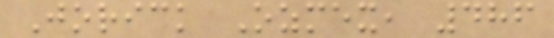Jorick Ozmex, 486
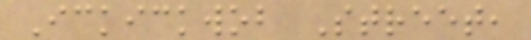Ickickwob Street,
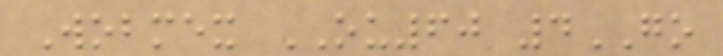Wobmex OU60 4GO
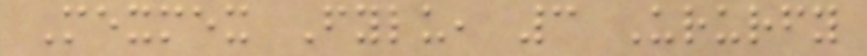Mexmex Fylu, 3 Ururfy
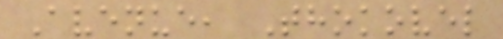Avenue, Thokovel
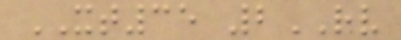XT35 2RV
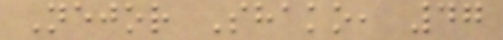Nejor Shako, 47
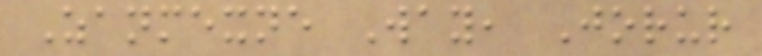Zanmexne Way, Jorur
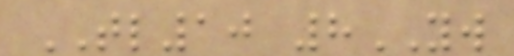TL10 8YW
